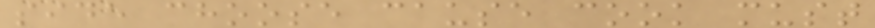side choose cause cook must
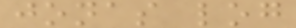jonas log
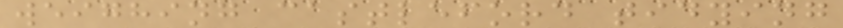weighing castleford tidying
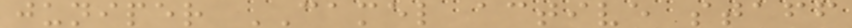juniper CAMEL active staff
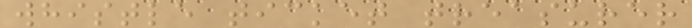whistle ticket treasurer
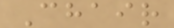Chair
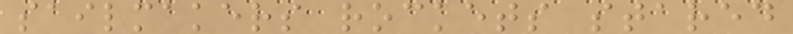sailmakers rockets stared
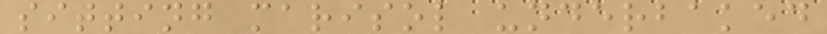sitting marisol underbaked
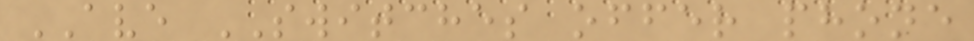AVE SWITCHES offer phone
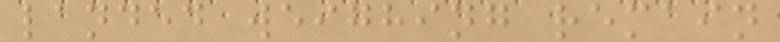landed weighing remain
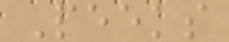Peeks
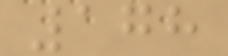178
